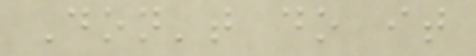Don't do it
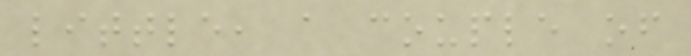little, a couple of
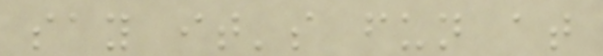say it's fun at
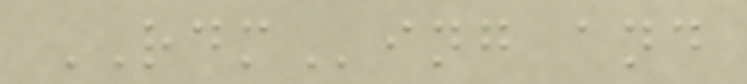RDMing and
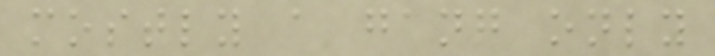mostly a gang only
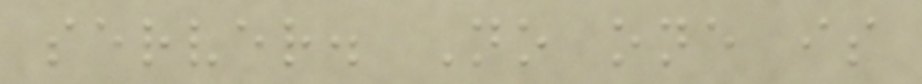server. No one is
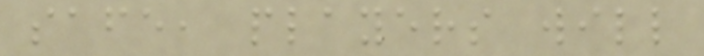safe, players will
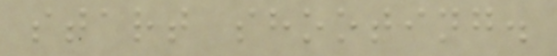start shooting.
